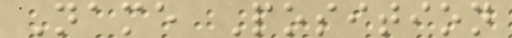Name Position
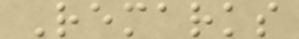Remarks
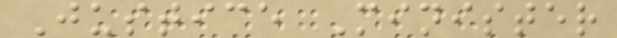Justice Minister
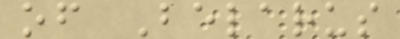of Belarus
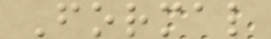Formal
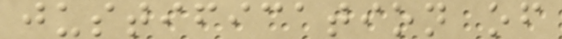justification of
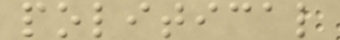political
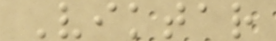Viktar
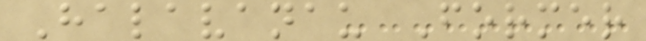Halavanau Former
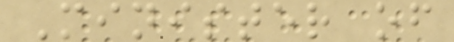Minister of
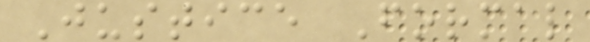Justice Formal
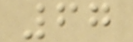67
